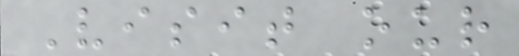Visit our
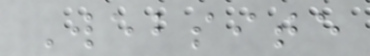Website
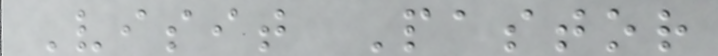Visit Pastor
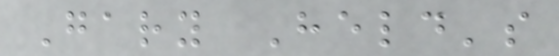Gary Held's
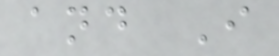and I
